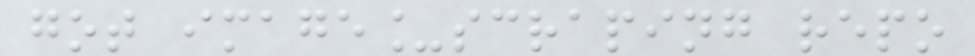got image_scraping repo
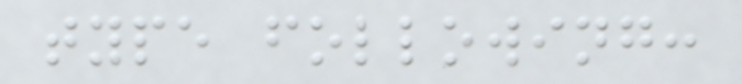type following:
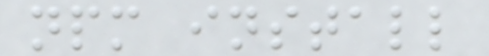npm install
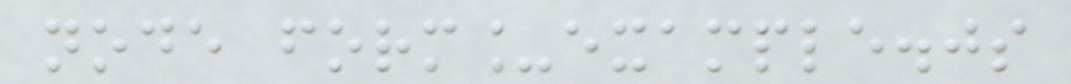node form_example.js
